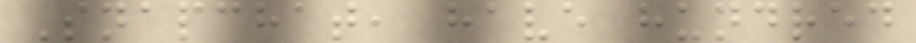Snapchat, have hundred
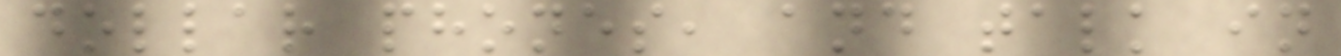dollar phones, and talk in
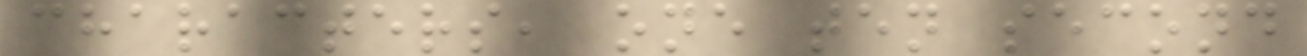characters, one ten second
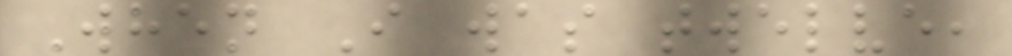When I was twelve,
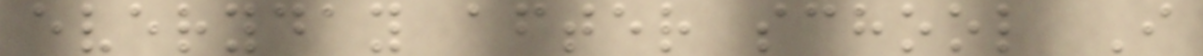everyday after school I
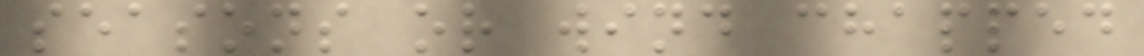seasons or wind chapped
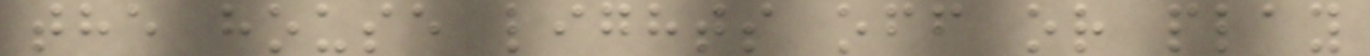the house lights off or play
